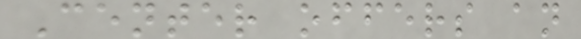Center offers an
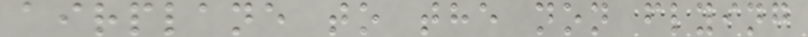airplane to the non flying
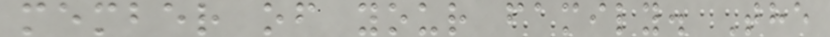member of your family. The
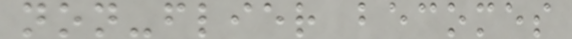non-flier becomes
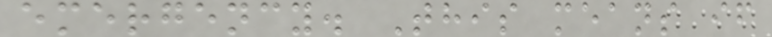emergency. This means if
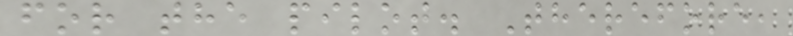for the pilot. Therefore,
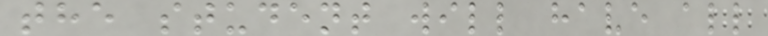the student will have all
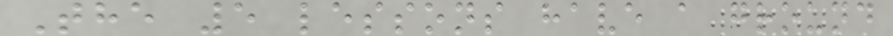The 5 lessons have a ground
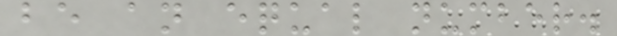be an equal number.
